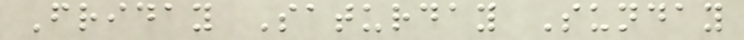Friday Saturday Sunday
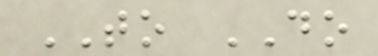TO DO
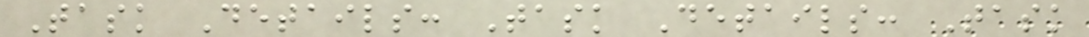Task Details: Task Details: Task
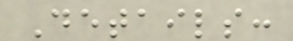Details:
